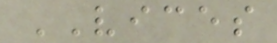VICES
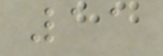11
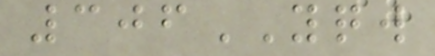306YQW
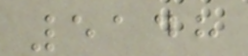5148
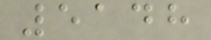5148
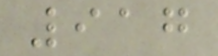917
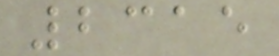2315
